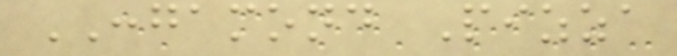CONGAMOND Pizza
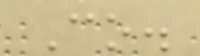Co.
